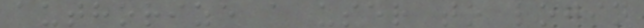authorize a user to login
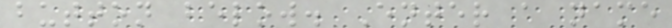button below. Enter a name
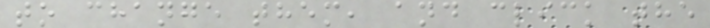to change them, and click the
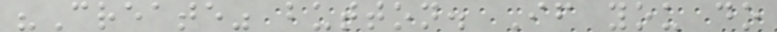"Create" button. If you do
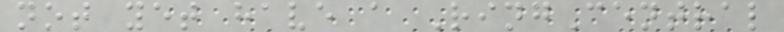not yet have a RingCentral
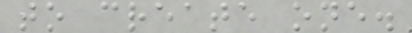to create one.
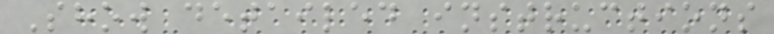Show detailed instructions
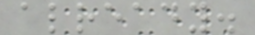already.
